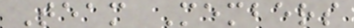Team Members
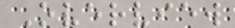Overview
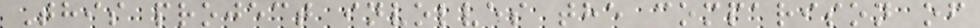This project involves the comparison of
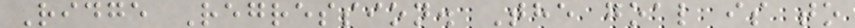Ridge Regression. The goal is to
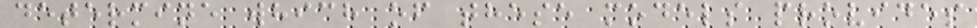determine which of these models provides
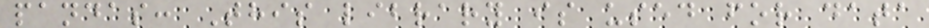pandas: This library is used for data
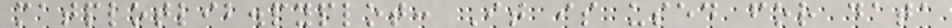matplotlib.pyplot: It is used for data
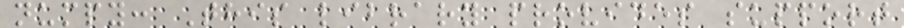numpy: This library provides support
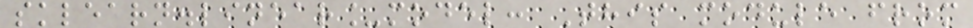sklearn.linear_model: This module from
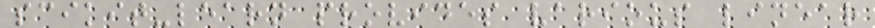scikit-learn provides various linear
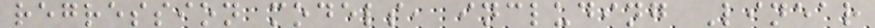regression models, including Linear
